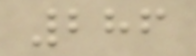286
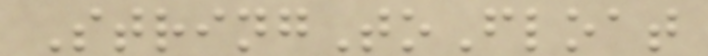StringToFloat
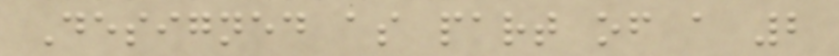Designed as part of a 2
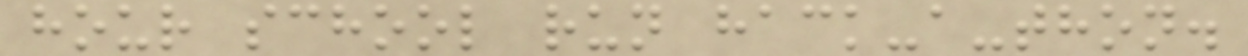hour school run hack-a-thon.
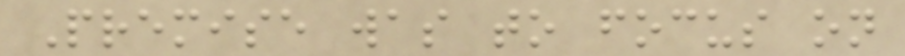Premise was to focus on
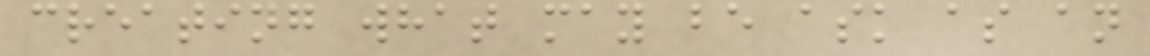creating what may be ask as an
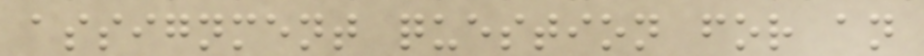assignment question for an
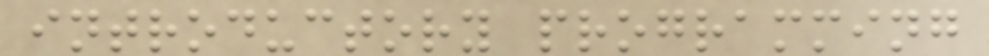introductory programming
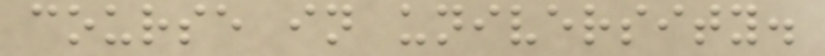course in university.
